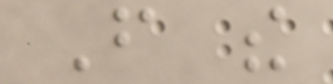From the
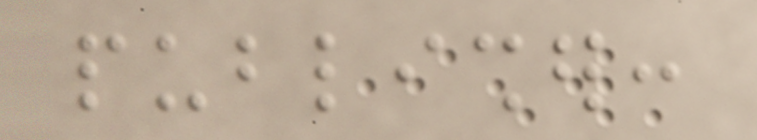publisher:
